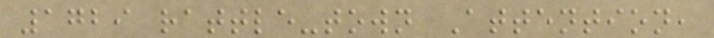1729 rattle-town Attention,
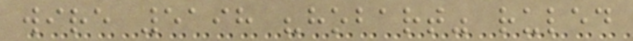wire 5198 "hobart" ruled
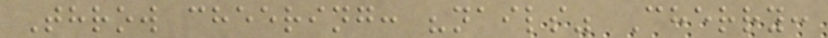Throw cheering: "nails" Cherry:
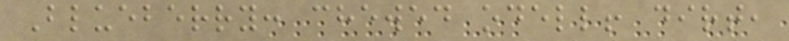Blueberry: chewed odell! dirt,
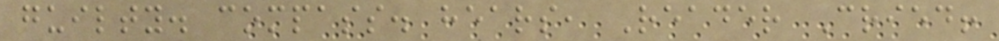guilty. compass. hears, Reader Cried!
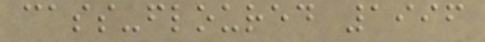cass-floured 1996
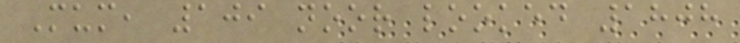Mum, 109 noor looked 1808
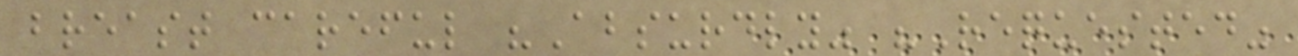breast careful "Absurdly" "Requested"
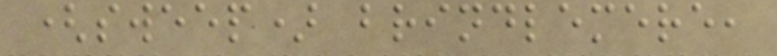(sweep) brindlemere,
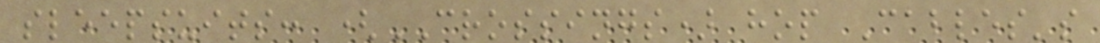sleepsuits: (CROSSINGS) hop Cables's
